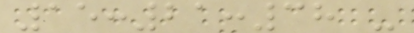15:21:38 -
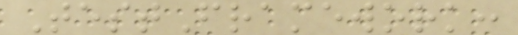TestFramework:
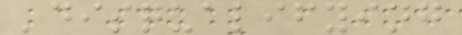'disqualifying
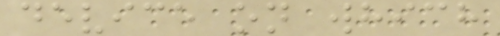device on which
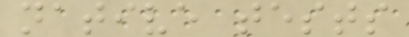native tests
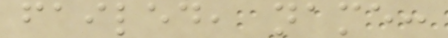failed, name:
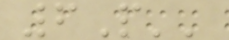6P''
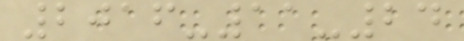2016-11-24
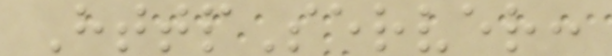HttpServer:
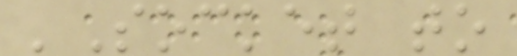'Socket to
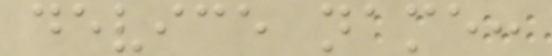device name:
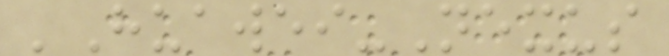'Huawei-Nexus
